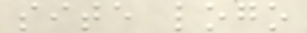site logo
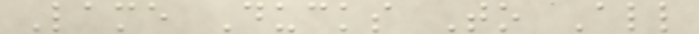Lame Ducks To All
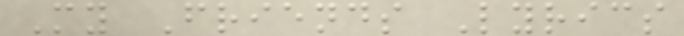My Friends Lyrics
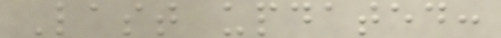Last updated:
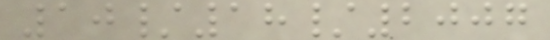10/18/2007
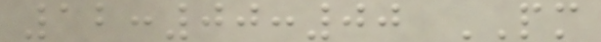12:00:00 PM
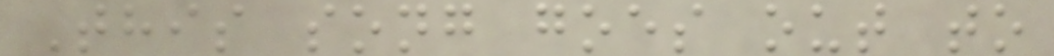This song goes out to
